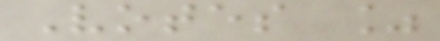Votes %
